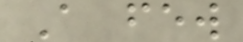A few
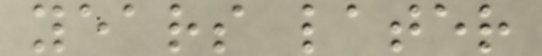years later
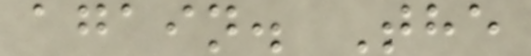again. The
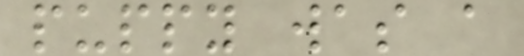puppy was a
